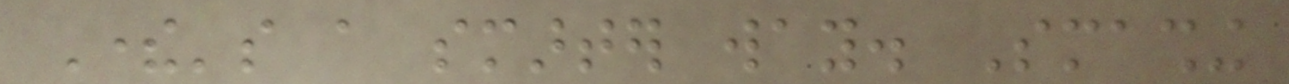There's a smarter way. Smashing
